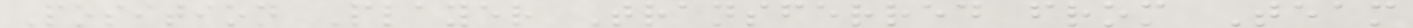Position Player Transferred from Team
